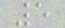5
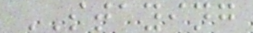STAYING
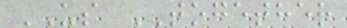US TOGETHER
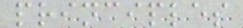principles
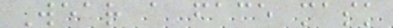Wear a face mask
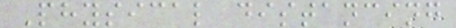Physical distancing
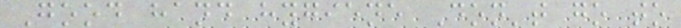Good hand hygiene Don't go to
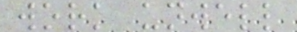work unwell
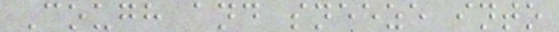Cough and sneeze into
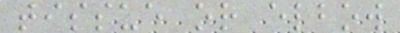tissue or elbow
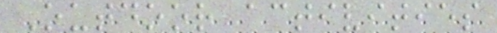Outdoor activities
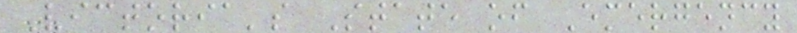Victoria's State of Emergency
